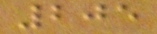205
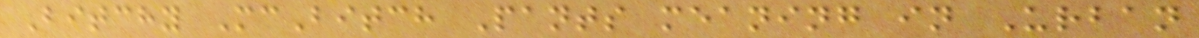Bitchy McBitch Pants meaning in Urban
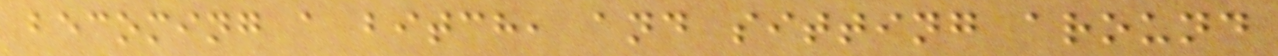becoming a bitch, and sitting around
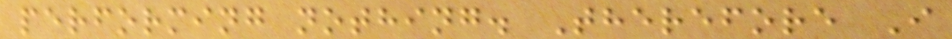performing nothing. Therefore I
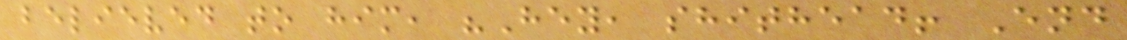believed to him, "Hey, shithead! End
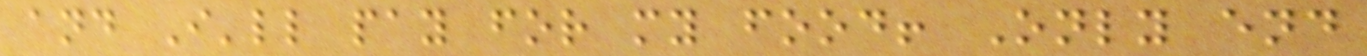and I'll pay for my food! Only end
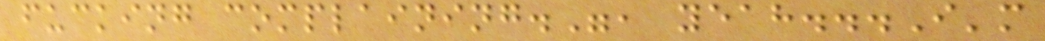fucking complaining.", yeah...I'm
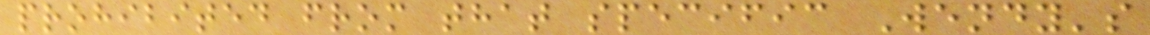prohibited from that specific Wendy's
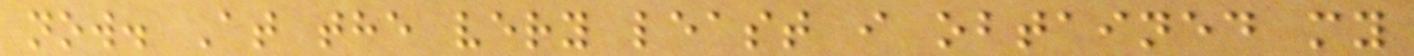now. At the very least i obtained my
